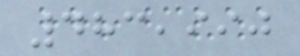483,990
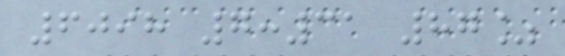6098 7:31 87%
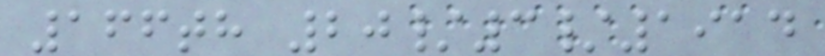166th 20/3/1914
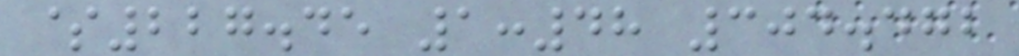$227.45 1:48 304.472
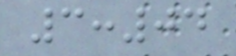3:04
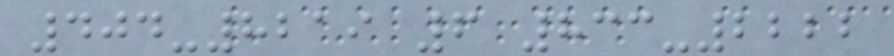404-8219 6 833-2222
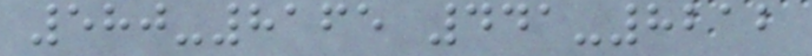580-8165 441-8212
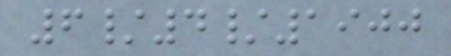6/4/1900
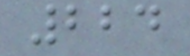224
